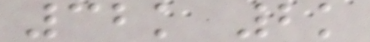32k 2k
